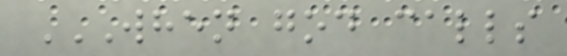WHEN GOD CALLS
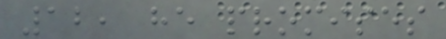12, he promises
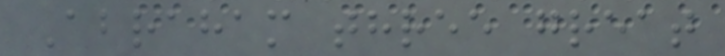Abraham three great
